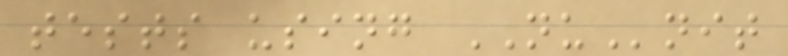tests using NUnit
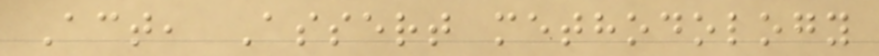Act, Assert methodology
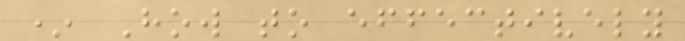* How to effectively
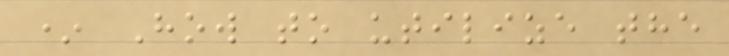* How to utilize the
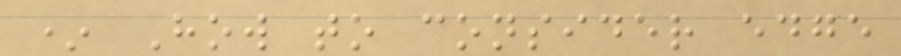* How to consider edge
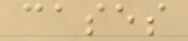cases
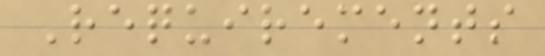Requirements
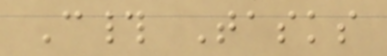C# Tasks
